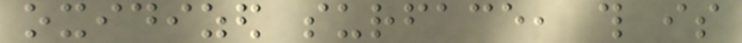oxidized surface, this is
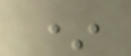*
